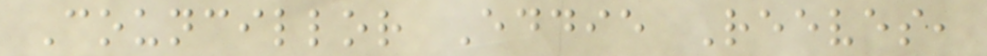Councillor Eddie Reeves,
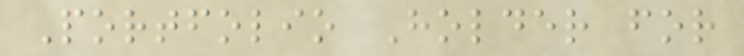Portfolio Holder for
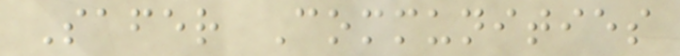Safer Communities
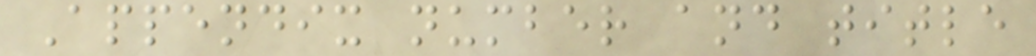Appendix number and title
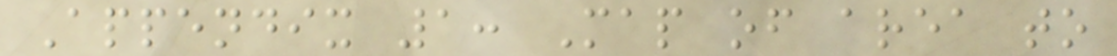Appendix 1: Map of area to
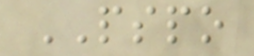PSPO
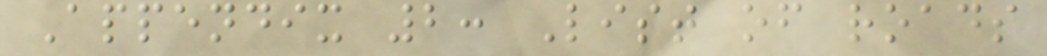Appendix 2: List of roads
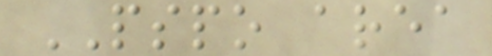PSPO area
